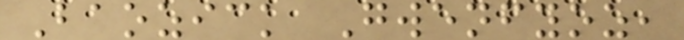Baozick Gwenfyoz,
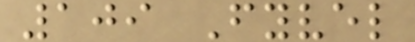109 Fyvel
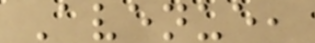Avenue,
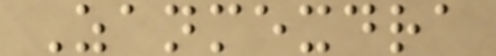Zanmexdra
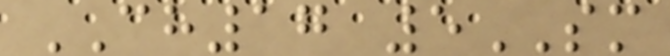CH17 5SM
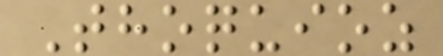Thoquioz
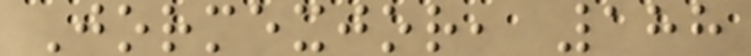Jormexjor, 188
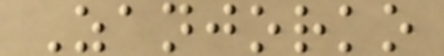Zanjorko
